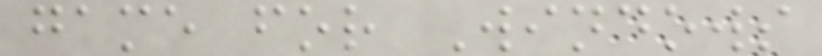game for Windows
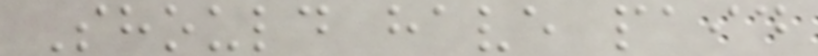Should have paid
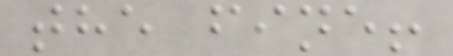the fine!
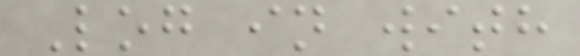Log in with
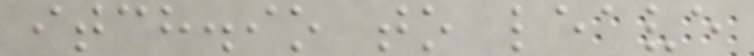itch.io to leave
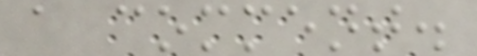a comment.
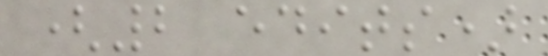(2 edits)
